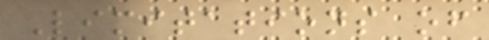Limitations of
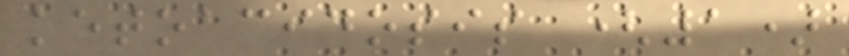ketoacidosis (1)
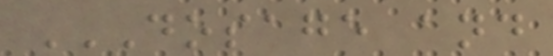DOSAGE AND
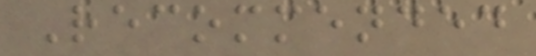Recommended
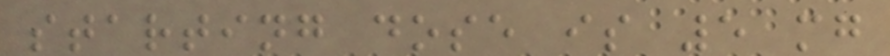starting dose is 5 mg
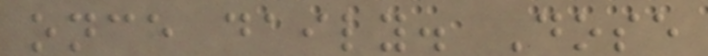once daily. Dose
